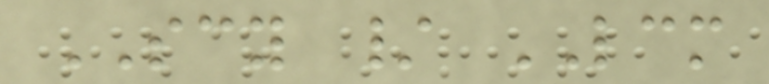SCY / LCM
